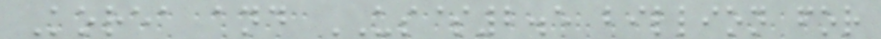Korea and US$2.5 billion for
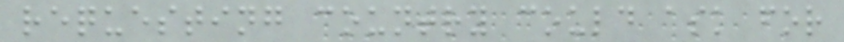requesting country could ask for
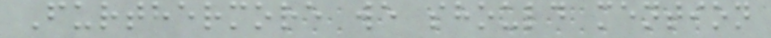Furthermore we should mention
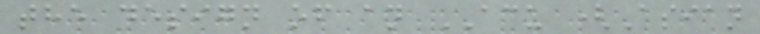the design of an ACU (Asian
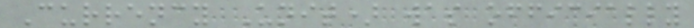Currency Unit) was officially
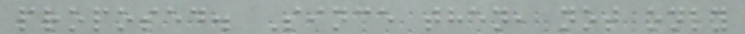proposed. Since then, not only
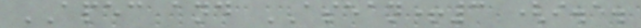APEC and ASEAN+3 (i.e.
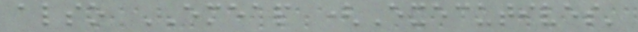also EMEAP (Executives'
